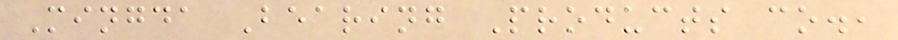Mingda Bearing Products co.,
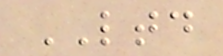LTD
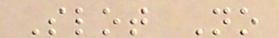Slot No
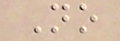No
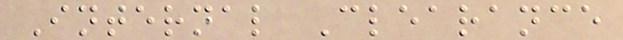Internal Clearance
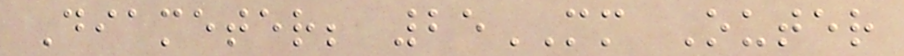Diameter; 25MM Outer
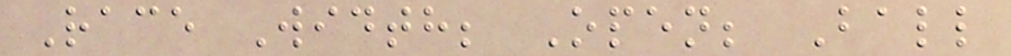Race Width; Open; Ball
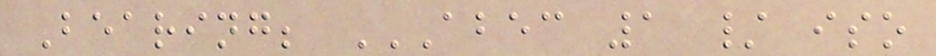Bearing; ABEC 1 / ISO
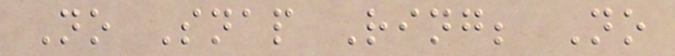No Snap Ring; No
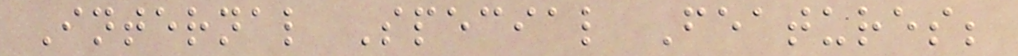Internal Special Features;
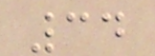34
